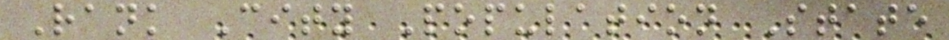Rank City Population State
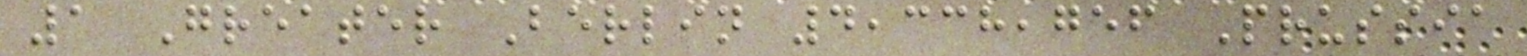1 Greater Berlin 4,338,756 Prussia
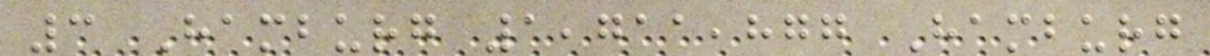3 Hamburg 1,711,877 Hamburg
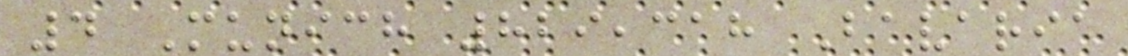4 Munich 829,318 Bavaria
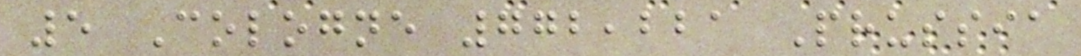5 Cologne 772,221 Prussia
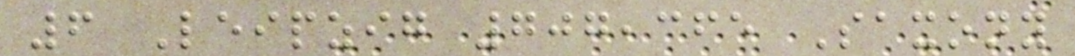6 Leipzig 707,365 Saxony
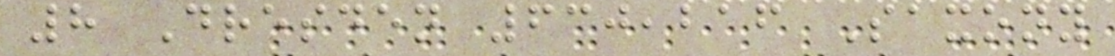8 Dresden 630,216 Saxony
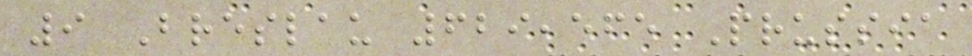9 Breslau 629,565 Prussia
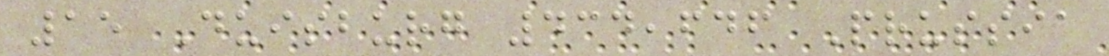15 Duisburg 434,646 Prussia
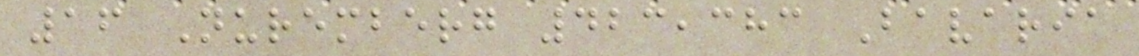16 Nuremberg 423,383 Bavaria
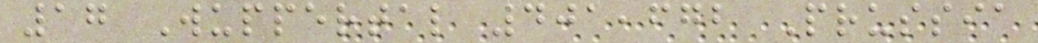17 Wuppertal 401,672 Prussia
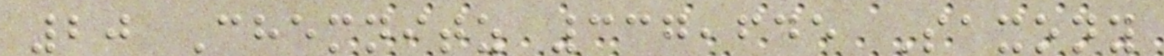20 Chemnitz 337,645 Saxony
